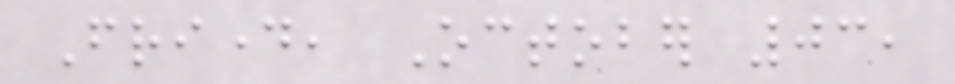Friday, October 03,
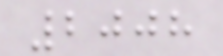2008
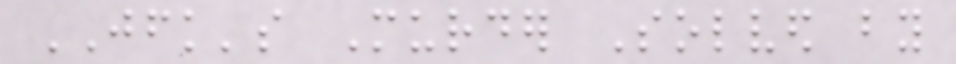JFK's Murder Solved by
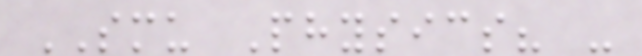SMU Physics? -
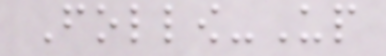Follow-Up
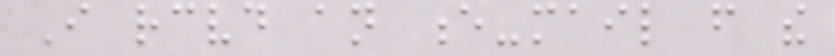I received an e-mail from the
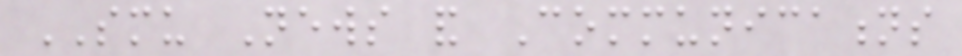SMU News and Communications
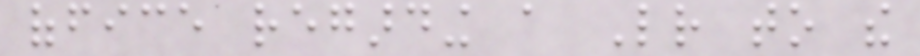office regarding a Letter to the
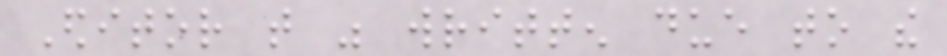Editor that was written due to the
